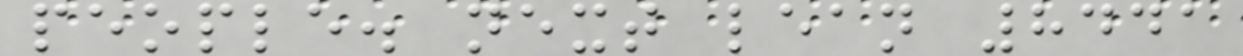people. next lean 8441
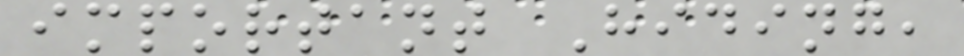important Hiding,
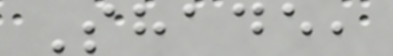Shade,
